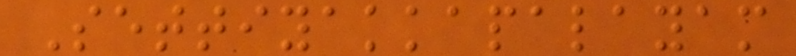Settiyakkapalayam
